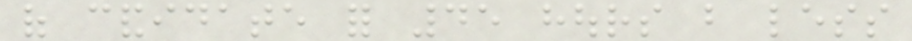of candidate for 45 hours but less
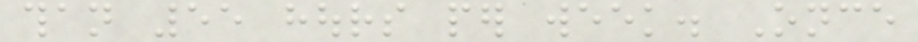than 55 hours per week. Once
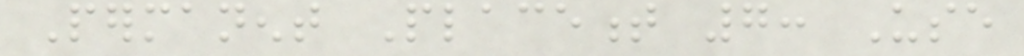Permanent Placement 7: Use
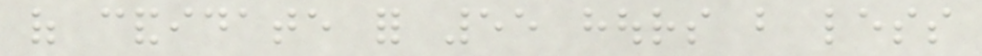of candidate for 55 hours but less
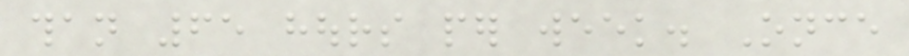than 65 hours per week. Once
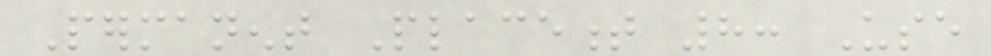Permanent Placement 8: Use
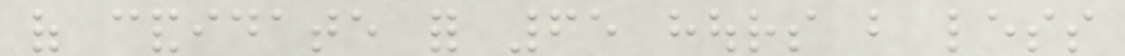of candidate for 65 hours but less
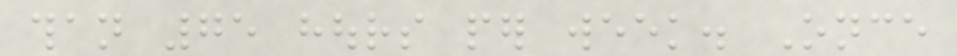than 75 hours per week. Once
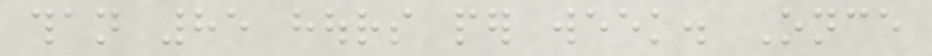than 85 hours per week. Once
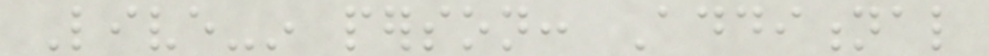Live-in person: Additional
